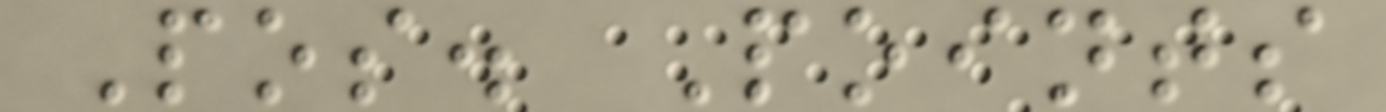Pos. Points
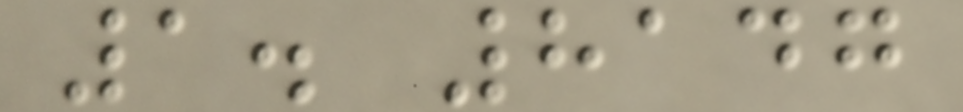1. 8147
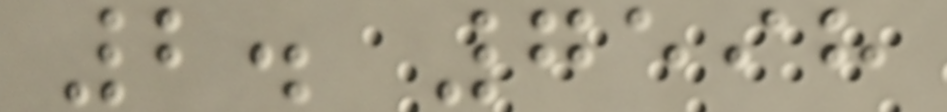2. 7598
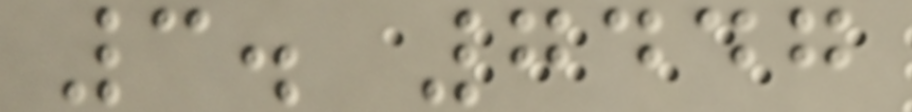3. 7447
